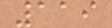119
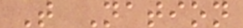T Nation
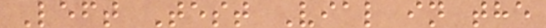Left Test Vial in the
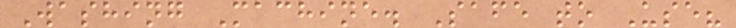Washing Machine. Safe to Use?
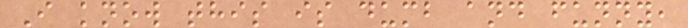I know this is dumb and funny,
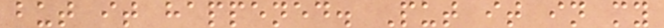but it happened. Put it in my
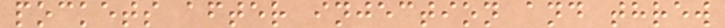pockets after injection and threw
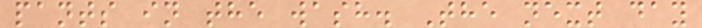pants in the wash. The next day
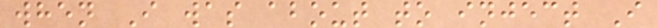when I was about to inject I
